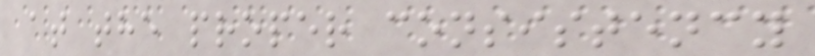at the proper consistency
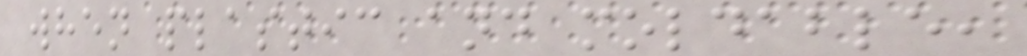when plastic and moldable,
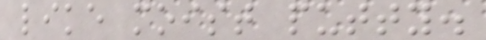like moist putty.
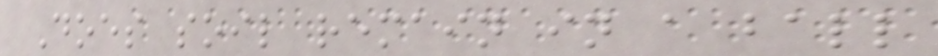Does soil remain in a ball
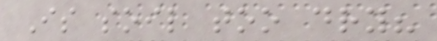Is soil too dry?
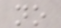no
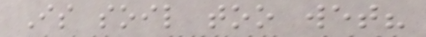Is soil too wet?
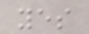yes
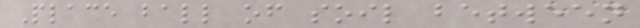Place ball of soil between
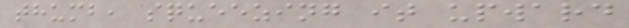thumb, squeezing it upward
